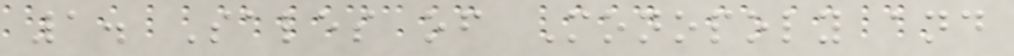1. Sales of Monopoly and
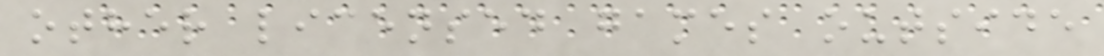other licensed games outside
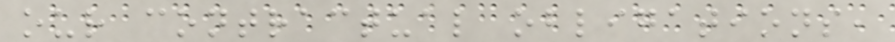our contractual obligations,
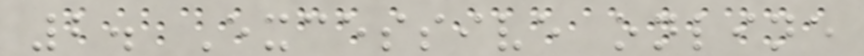2. Excessive online
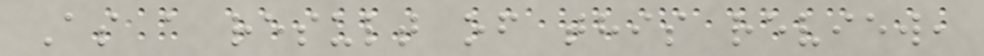As a result of this review,
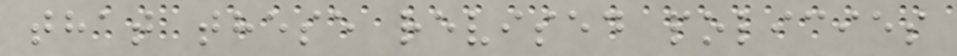that these revised policies
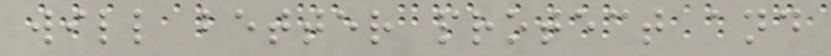will better protect and
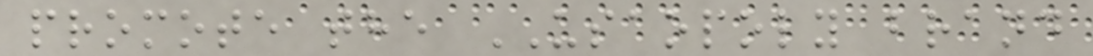promote the USAOPOLY brand
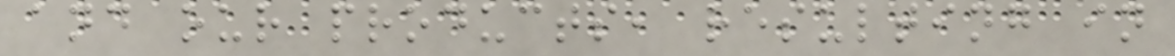and our products, resulting in
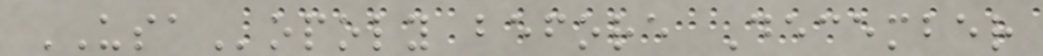USAopoly before December
